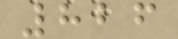826
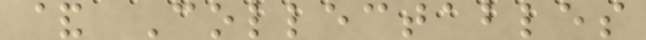& Collectables
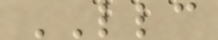LLC
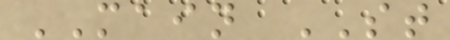MAIN ST
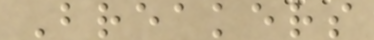Breakers
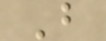B
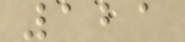121
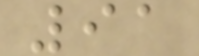91
